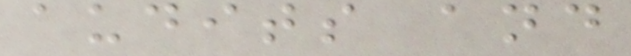audits and
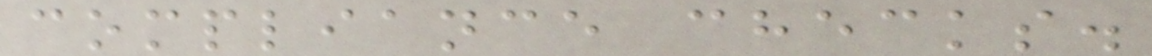compliance checks.
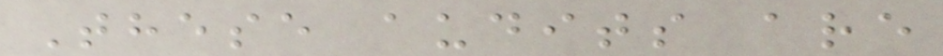These audits are
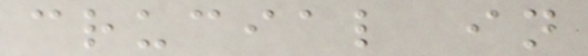crucial in
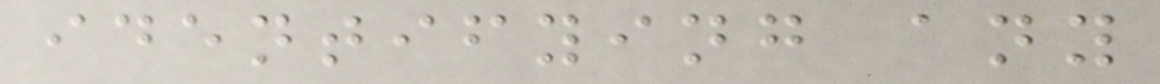identifying any
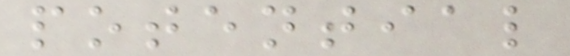potential
